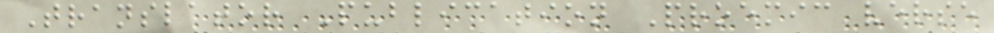Translator Publication Proemic verse
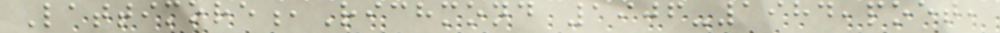Lattimore,Richmond 1906-1984,poet,
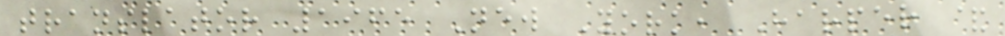translator 1965 New York, Harper &
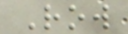Row
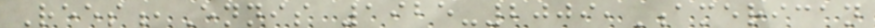Rees,Ennis 1925-2009,American
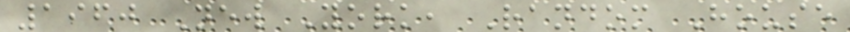1960 New York, Random House
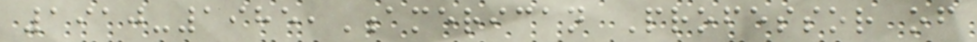1910-1985,American Professor of
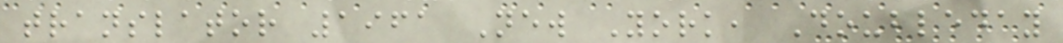translator 1961 New York, Doubleday
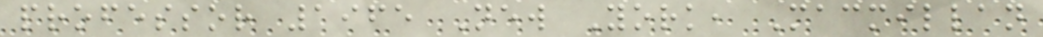professor 1965 New York, Macmillan
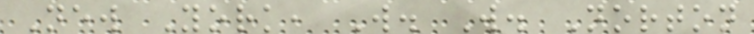New York, W. W. Norton
